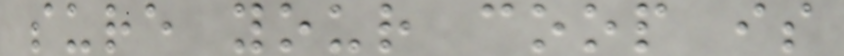sure your coop is
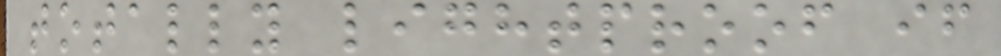totally lightproof if
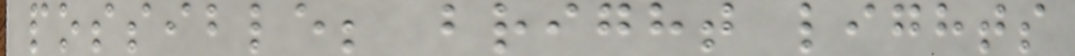possible; bright lights
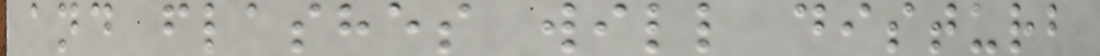and flashes will disturb
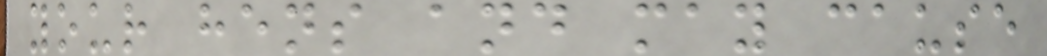your hens and may cause
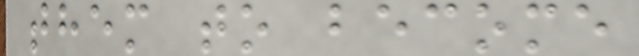them to become
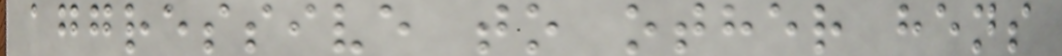aggressive to other hens
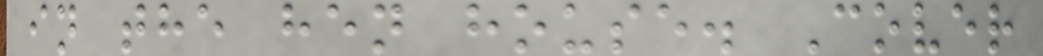in the hen house. Cover
